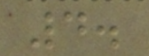4.
